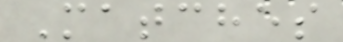Matches
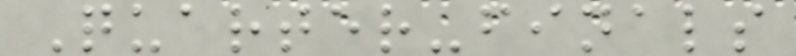Quarter-finals
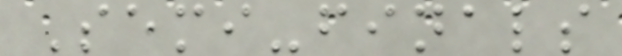Semi-finals
